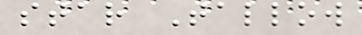star Tallow
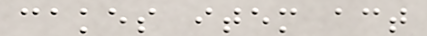cakes item act
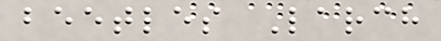beetles Larch
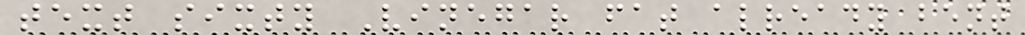text sixty Vinegar fat already bent
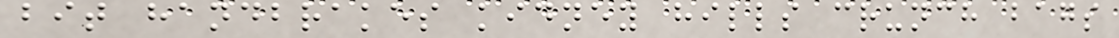bit handbrakes kidney hills crunch bags
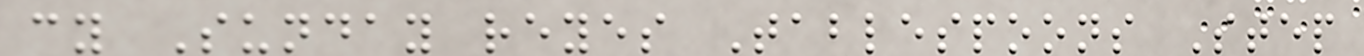cy Sunday reyes Tablespoons Step
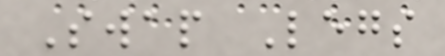Swap Legs
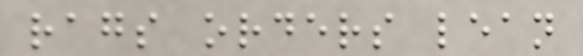rags orders lean
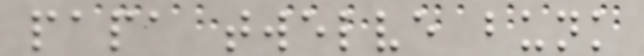papa twelve bunk
